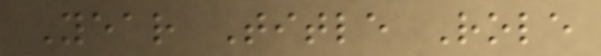Year Title Role
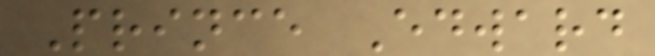Prince Edward
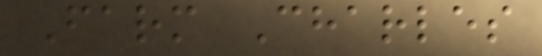Farm Charles
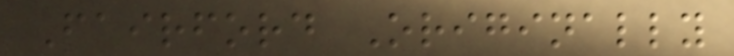Fairford Originally
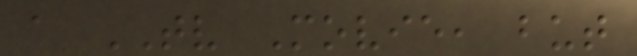a TV Movie, but
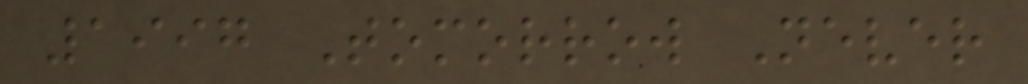1997 Tomorrow Never
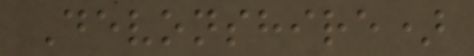Devonshire)
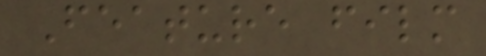Feature film
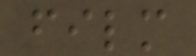film
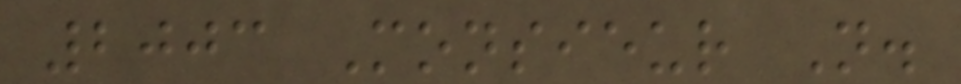2003 Monsieur N.
